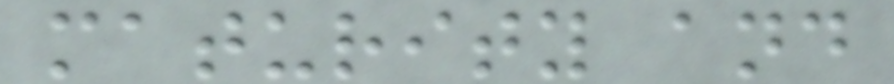maturity and
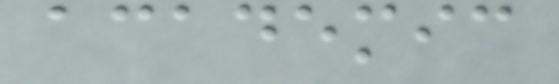academic
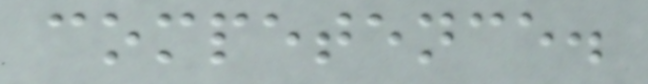competence.
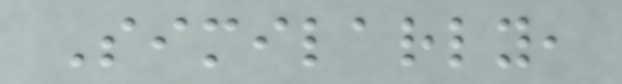Similarly,
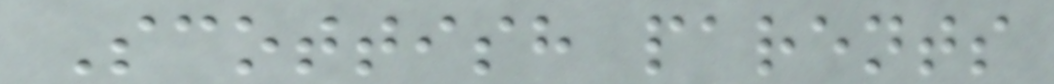Scottish parents
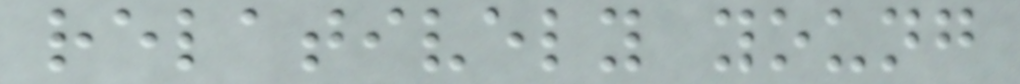relatively young
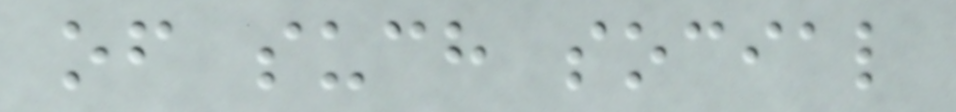of such social
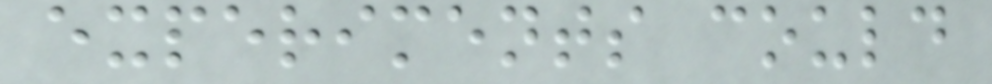experiments could
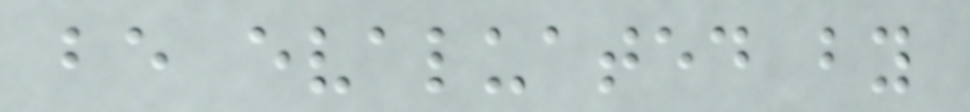be evaluated by
